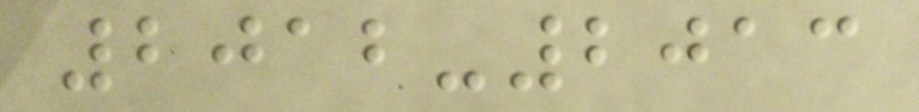2012-2013
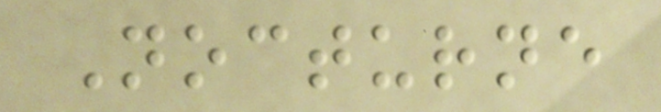Nocturne
